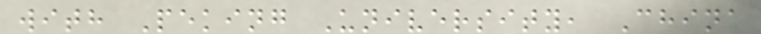with Peking University, China
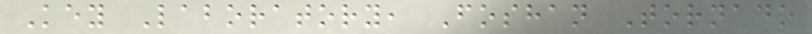Key Laboratory, Foshan Tornado
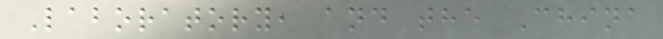Laboratory, and the China
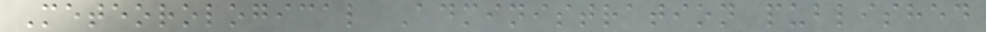Meteorological Administration published
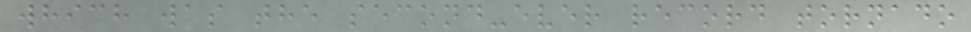which was the second-ever record tornado
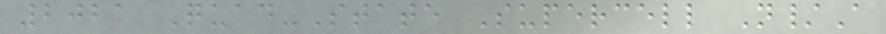2021 Quad-State Supercell N/A
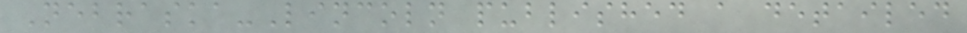Nebraska-Lincoln published a detailed
